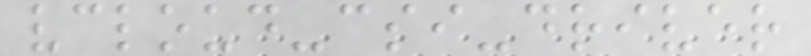vcloud-csi-driver
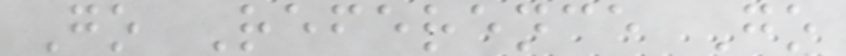Go Reference Go
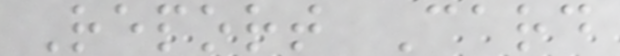Report Card
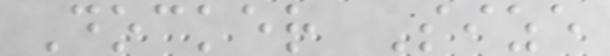Docker Size
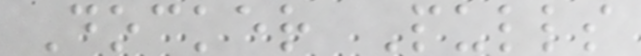Docker Pulls
